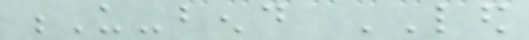U-bend LED
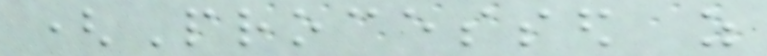(Processed as
